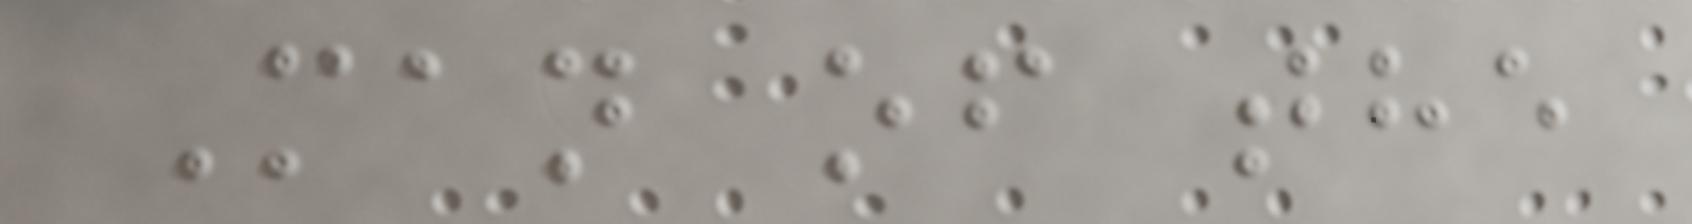Man of the
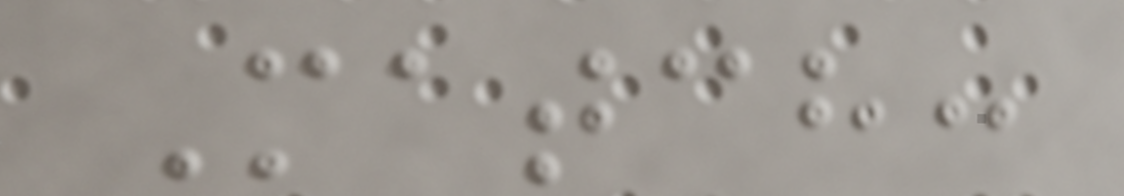Match:
